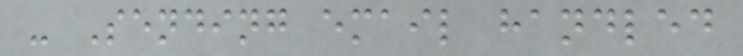- Sending email handled
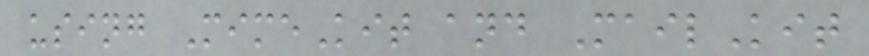using MimeKit and MailKit
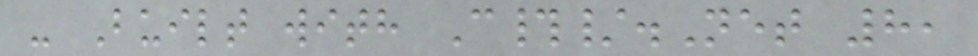- Built with C#/.Net 8,
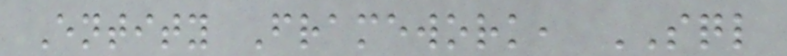Entity Framework, SQL
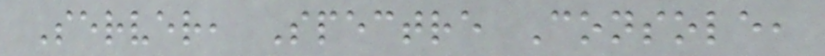Server, Spectre Console,
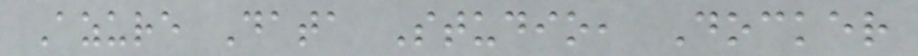Azure Data Studio, Docker
